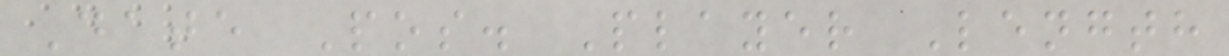Date Pos. Player Length
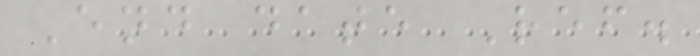End date Ref.
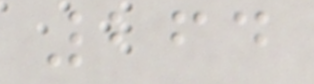264
